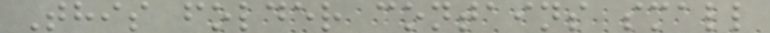This folder contains small
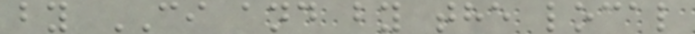by CI and by the local
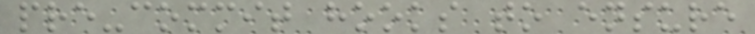pre-commit hooks to ensure
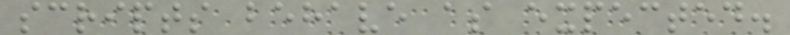scripts behave as expected.
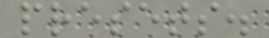presets.
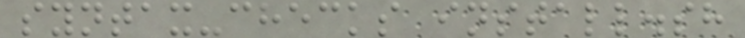syntax-checks install.sh
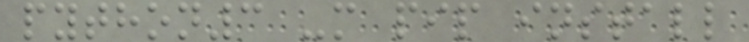python3 -m pip install
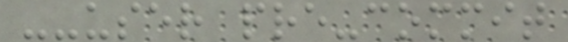--user pre-commit
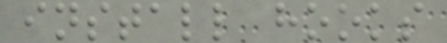install hooks
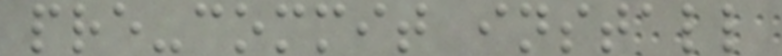pre-commit install
